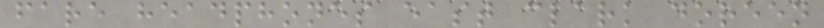fare headphones east clark doreen
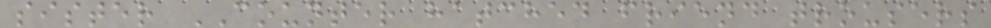sister COUNTER hatched friend trousers
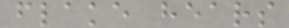flake hears
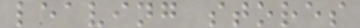leaving stores
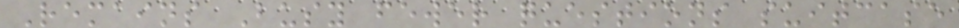Remains Busy fewer questions suitcase
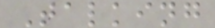Talking
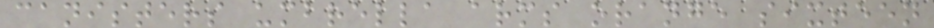canisters umbrella arms orange sixteen
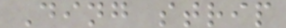Ding strip
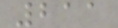211
